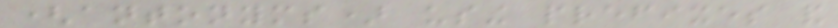(antonyms) using prefixes and
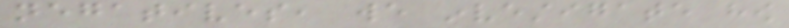negatives, we investigate how
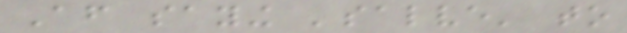After saying 'salve' to
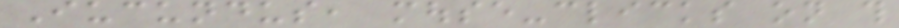Iucundus, mouse-clicks on this
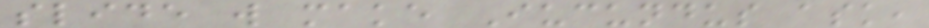slide will make Iucundus ask,
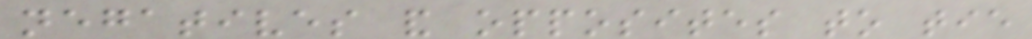negatives and opposites to tie
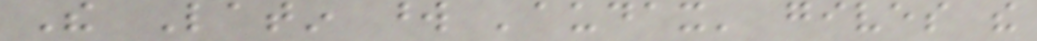The Latin word 'audax' gives the
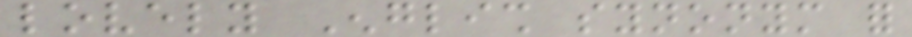lovely English synonym for
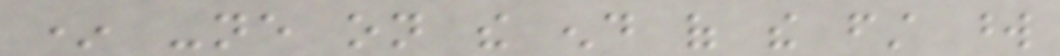* -ne on the end of the first word
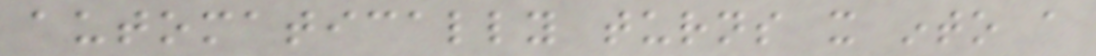automatically turns it into a
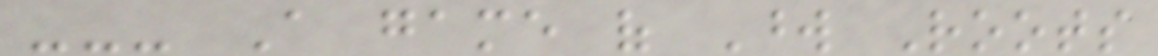--- A game of Word Roots
